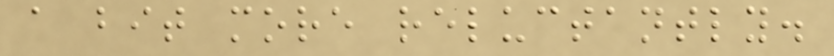a bit more reluctantly.
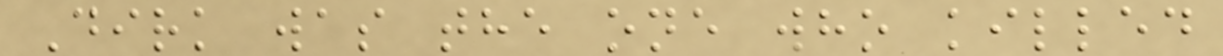Dirk was the one who killed
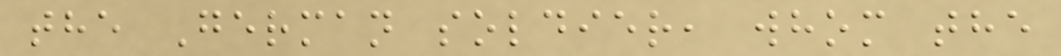the German soldier, whom the
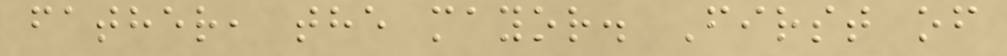father, the mayor. First of
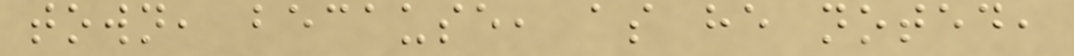town, because, as he noted,
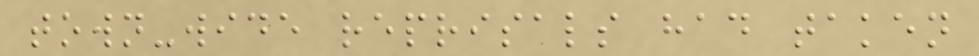town-wide reprisals had taken
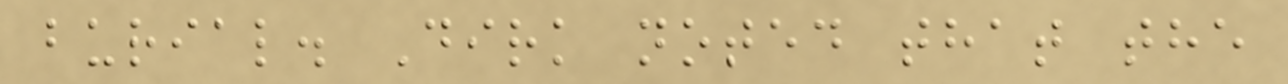burial. Dirk noted that the
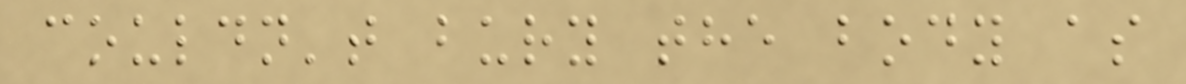couldn't bury the body as
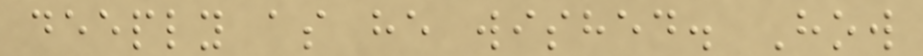deeply as he wished. How
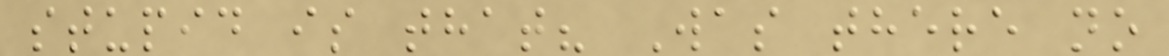stupid is that? Was there no
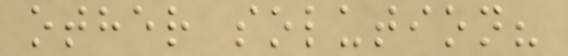other solution?
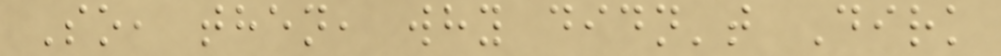So, then, why didn't Dirk
